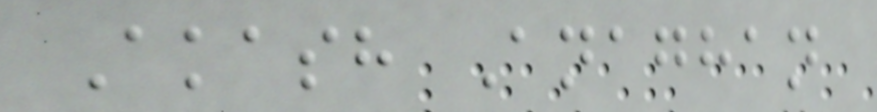Akash Anaghan
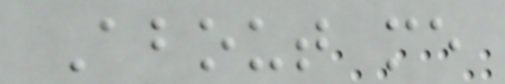About me
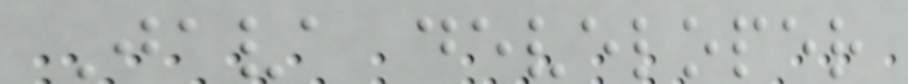Java developer
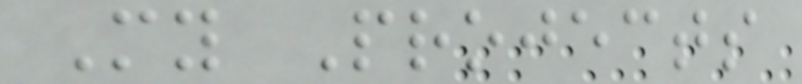My Projects
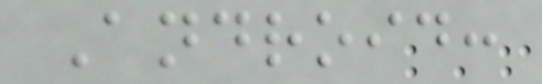Android:
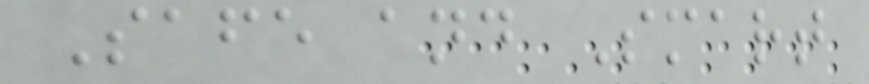Safe and Smart
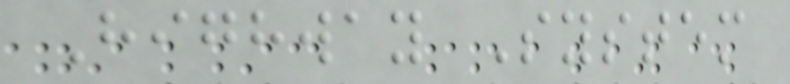Highway System
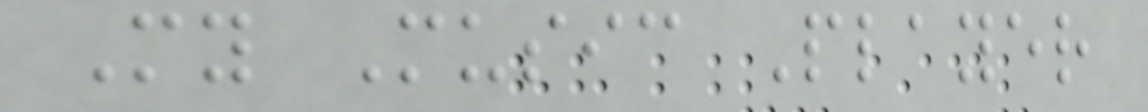My Music Player
